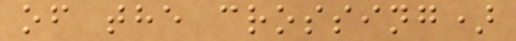of the crossing)
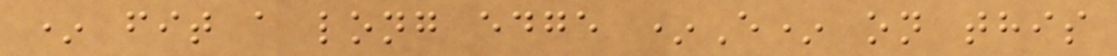* fit a long edge *E* on this
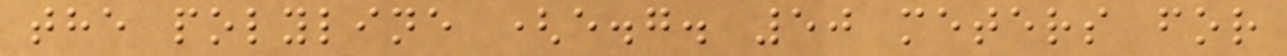the polyline (e.g. 50 meters for
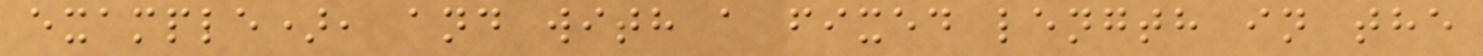example), and with a fixed length in the
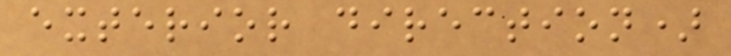exterior direction)
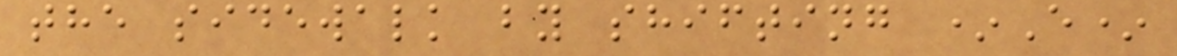the sidewalk by shifting *E*
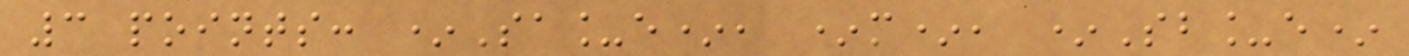3 points: *Sa_e*, *m*, *Sb_e*
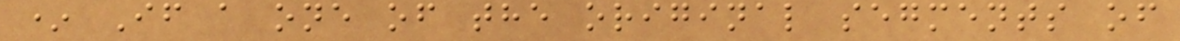* If a one of the original segments of
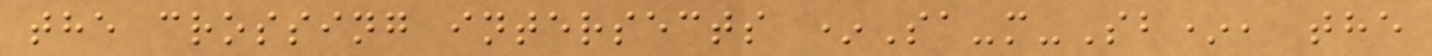the crossing intersects *Sa-m-Sb*, the
